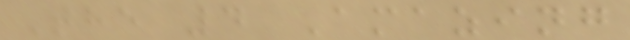The 4 Amazing
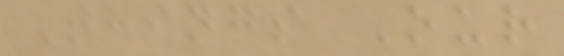Things Our
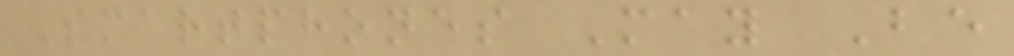Smartphones May Be
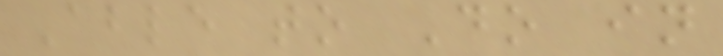Able to Do in
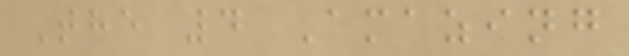The 4 Amazing
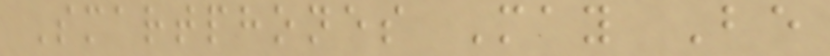Smartphones May Be
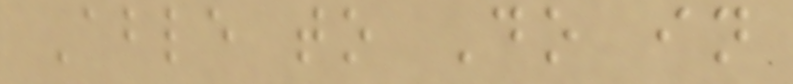Able to Do in
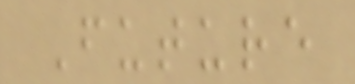Future
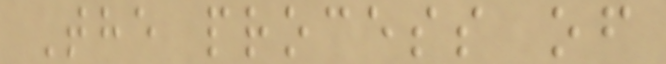The process of
